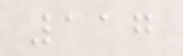117
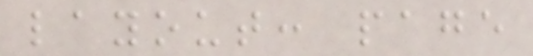layout: page
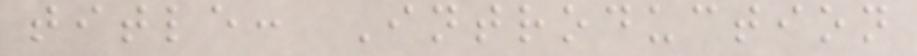title: Introduction
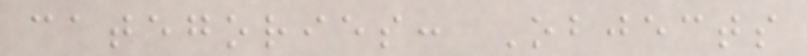categories: Objects
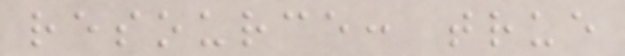resource: true
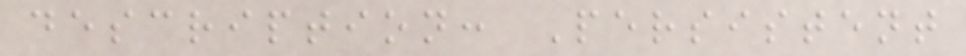description: Persistent
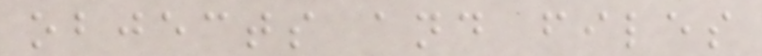objects and files
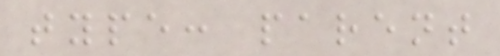type: parent
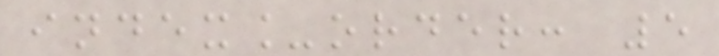index_order: 5
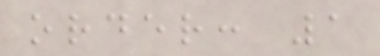order: 1
